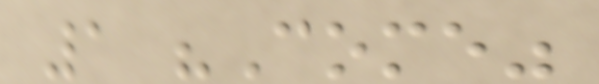1 "Come"
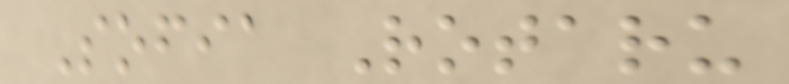Sofia Rotaru
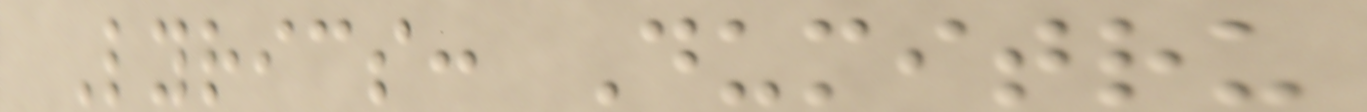Lyrics: Dumitru
